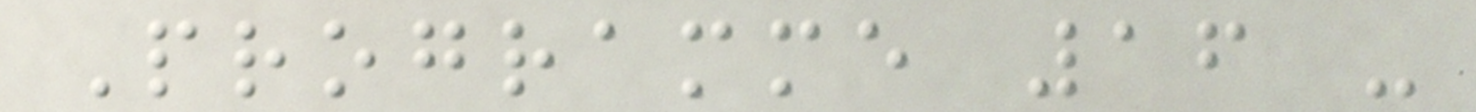Programme 16 -
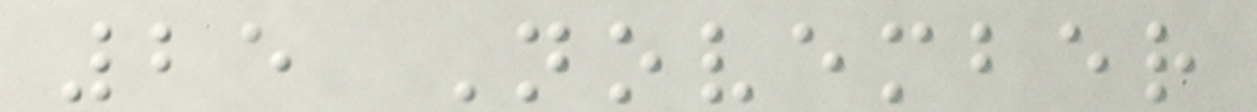25 November
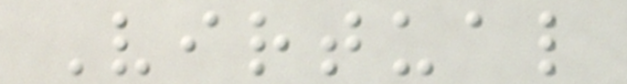Virtual
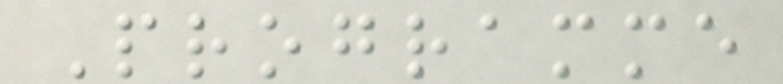Programme
